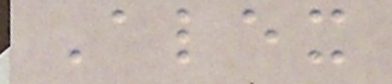Alex
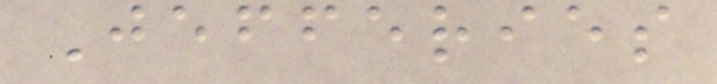Jefferies
